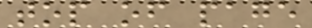top of page
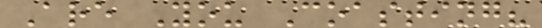Are You Coasting?
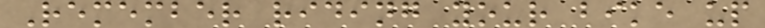Remember riding your bike up
